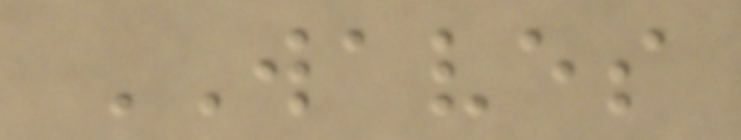WAVES
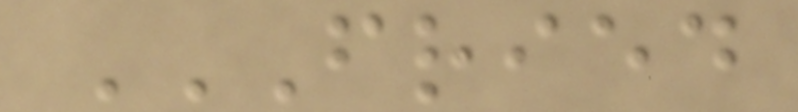FRIED
